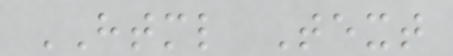HTML Text
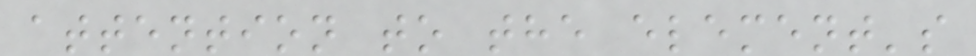attention to the element's
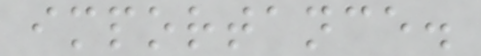importance.
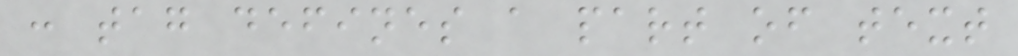: tag defines a part of text
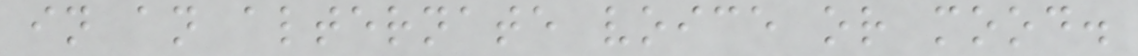in an alternate voice or mood.
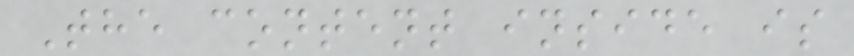The content inside is
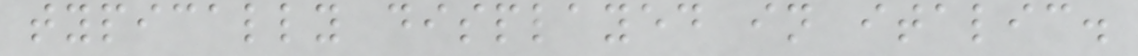typically displayed in italic.
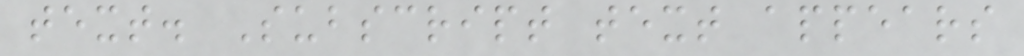text. Subscript text appears
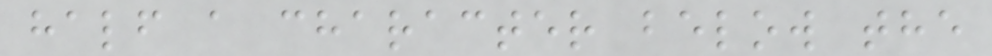half a character below the
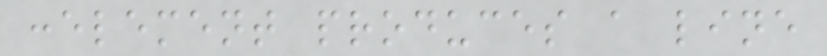:element produces a line
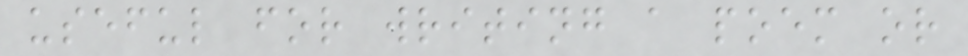useful for writing a poem or
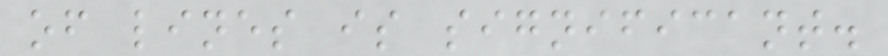of lines is significant.
